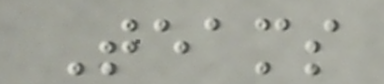Teams
